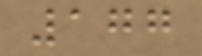177
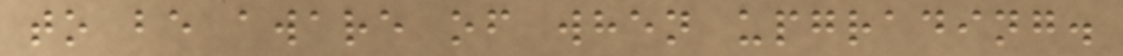to be aware of when upgrading.
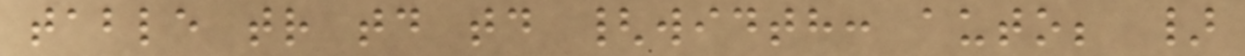table tr td td {width: auto; }
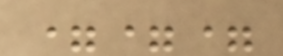===
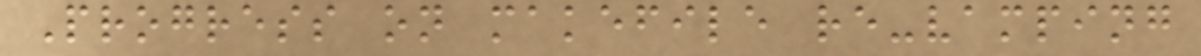Progress on makefile re-vamping
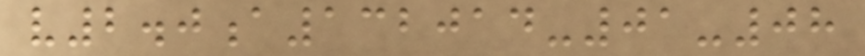v2.0a132014-01-08
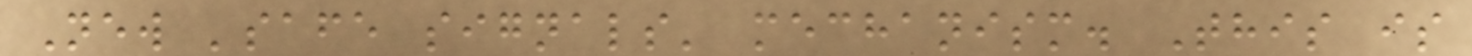New 'safe signals' mechanism. This is
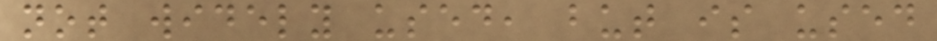not widely used, but is used
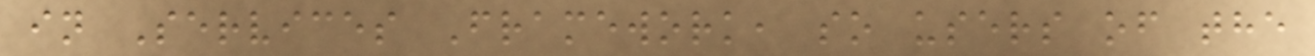in Services Framework, so users of the
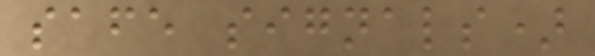safe signals)
